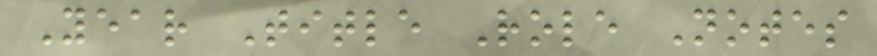Year Title Role Notes
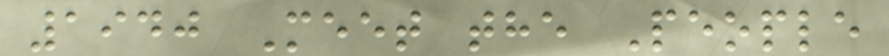1940 Meet the People
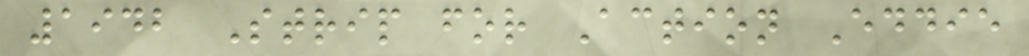1942 Strip for Action Eddie
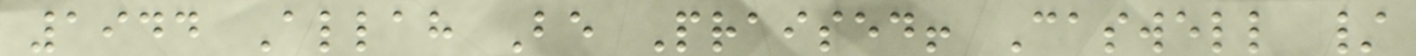1944 Allah Be Praised! Caswell /
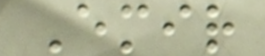Emir
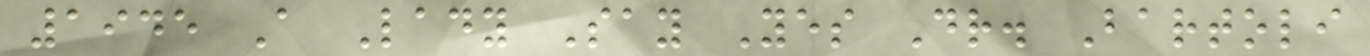1945 A Lady Say Yes Dr. Bartoli
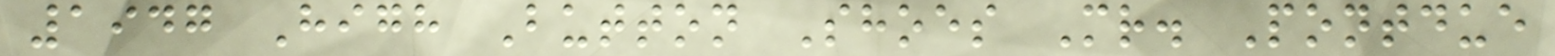1947 High Button Shoes Mr. Pontdue
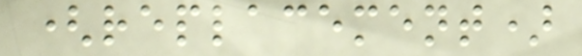(replacement)
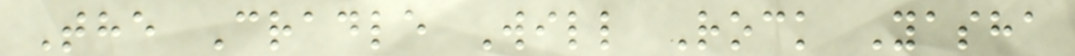The Cradle Will Rock Yasha
